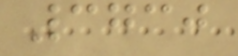3730
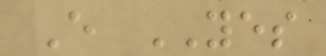E YES
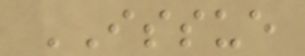ISSUE
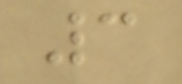3
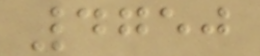4750
